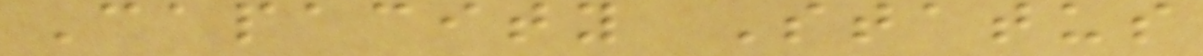Capacity Status
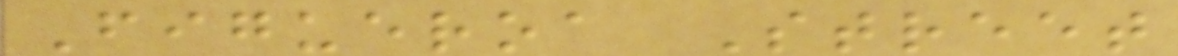Figueroa Street
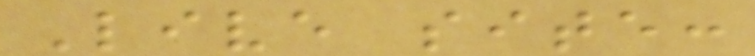Live site:
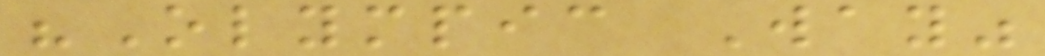"Olympic Way"
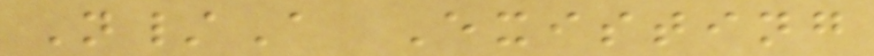N/A Existing
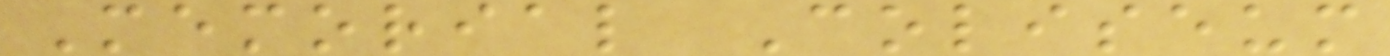Memorial Coliseum
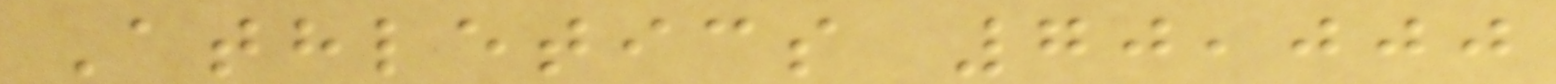Athletics 70,000
